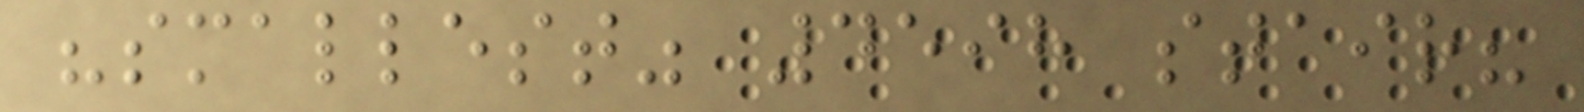"smallest" 4598 stair?
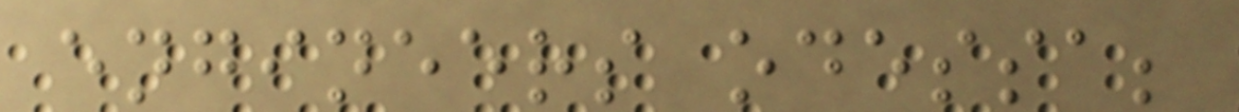engineers odessa;
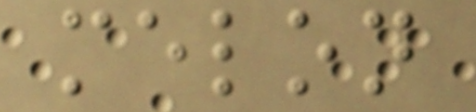melon
